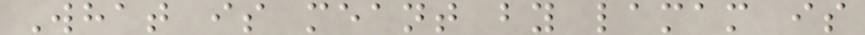What is meant by lamam is
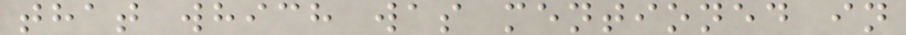that which was mentioned in
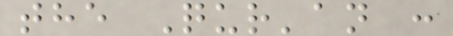the Qur'an :
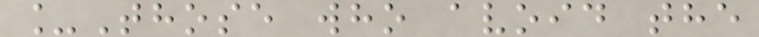_Those who avoid the
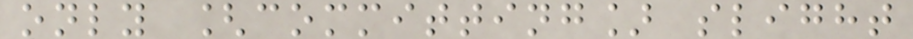only [committing] slight
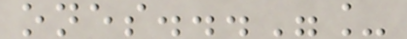ones..."_
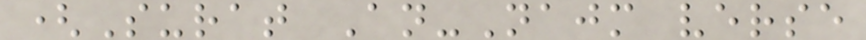(Surat An-Najm verse
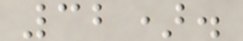32).
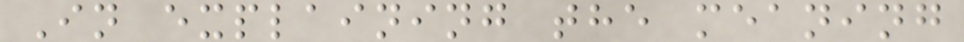In explaining the meaning
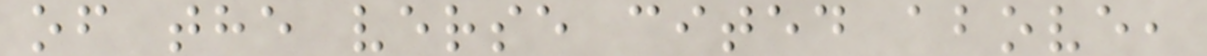of the verse cited above,
